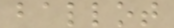ballot
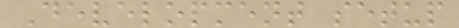Development setup
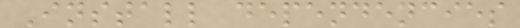Install dependencies
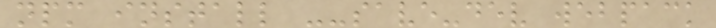npm install --save-dev webpack
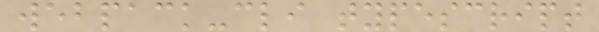webpack-cli typescript
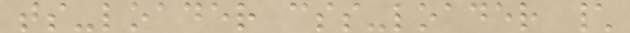ts-loader css-loader \
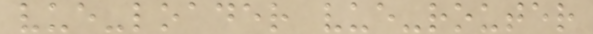vue-loader vue-router
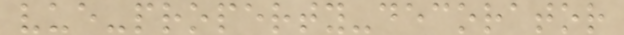vue-property-decorator
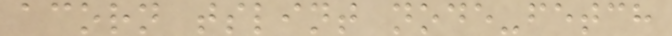acorn tslint node-fetch
